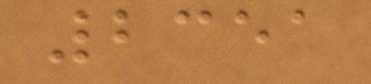2351
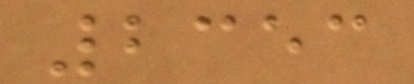2353
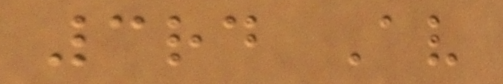3rd Av
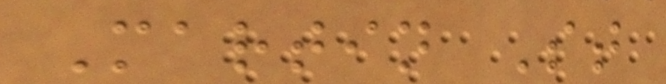Martin St
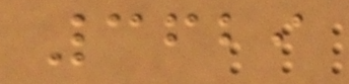3629
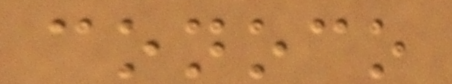conoco
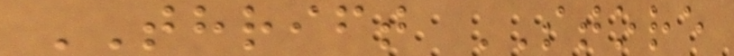THRIFT STORE
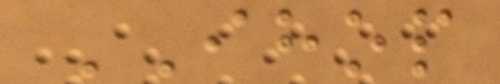IHOP
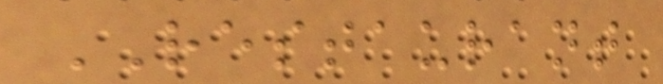RESTAURANT
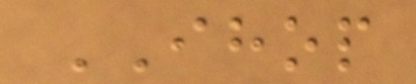IHOP
